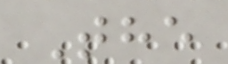The
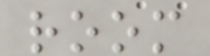room
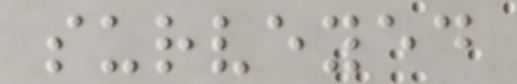surveyed
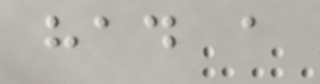had a
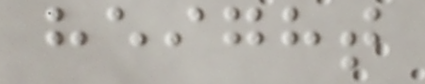height
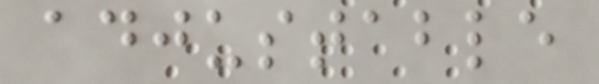adjustable
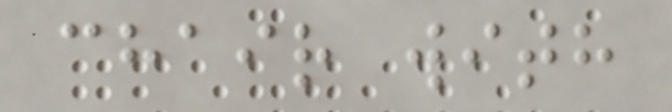chair with
